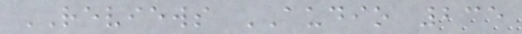REVIEWS AUDIO 235
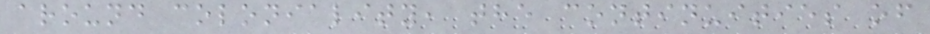around coloniality, the continuities of
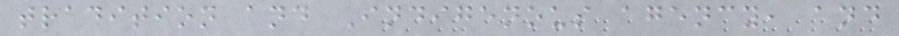tradition and Indigenous agency, and
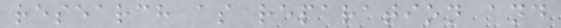research as reparation and
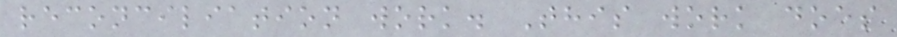reconciliation work. This work does
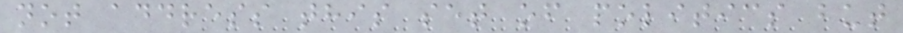not address this set of politics but
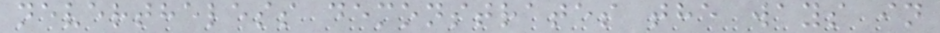nevertheless demonstrates the ways in
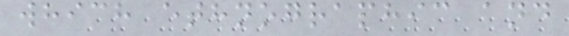which ethnographic and
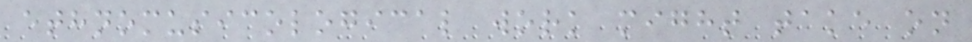ethnomusicological work might take on
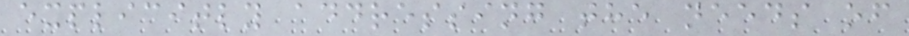explicitly addressing the needs of
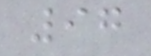97
